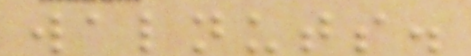walnuts.
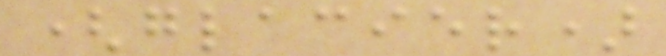(glacier)
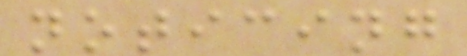noticing
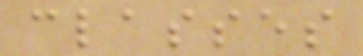classes
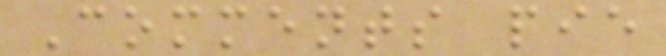Comments pie
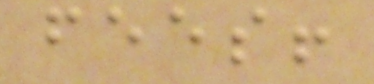fees!
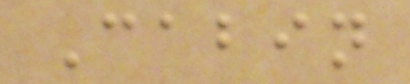Cabin
